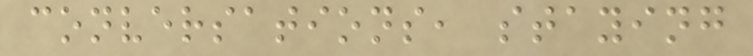conversations, staying
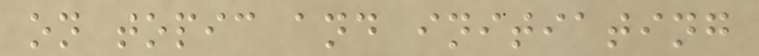on topic and initiating
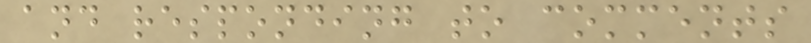and responding to comments
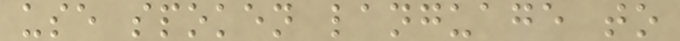use spoken language to
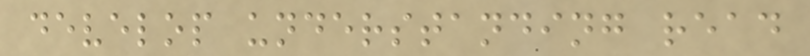develop understanding read
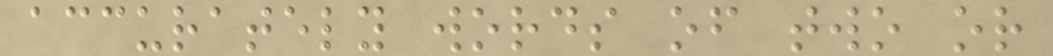accurately words of two or
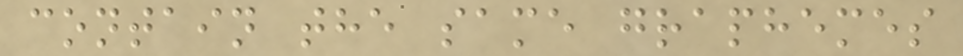contain the same graphemes
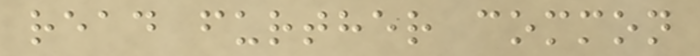read further common
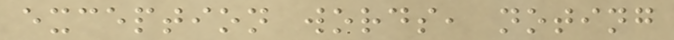exception words, noting
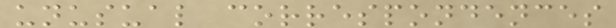unusual correspondences
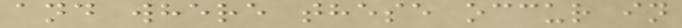and where these occur in
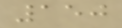150
